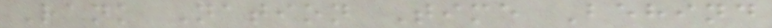Rank Nation Time Behind
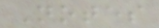Notes
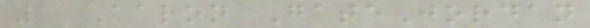1 Aaron GateJordan
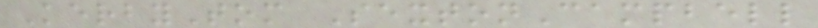KerbyTom SextonCampbell
